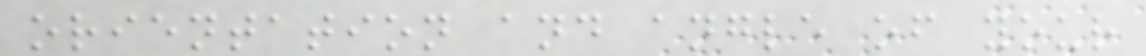orientation and angle of your
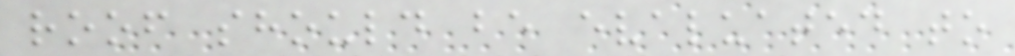roof should be evaluated to
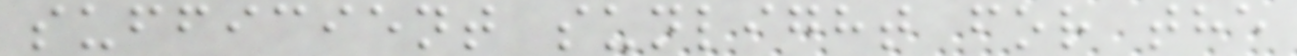sufficient sunlight for the
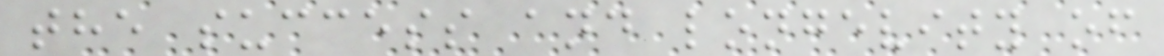the success and longevity of
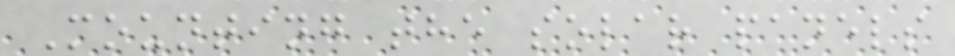Mounting the solar panels
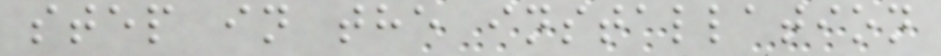step in the installation
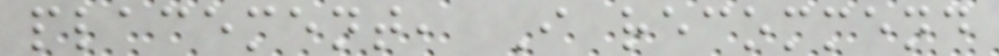placement, I recommend
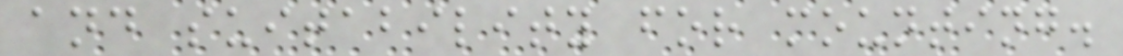and suitability for mounting.
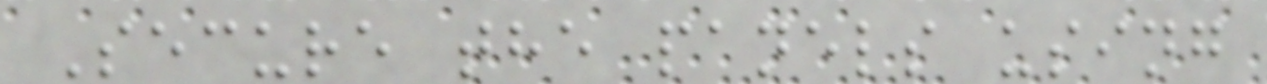Secure the panels using
